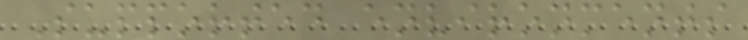Supported environments
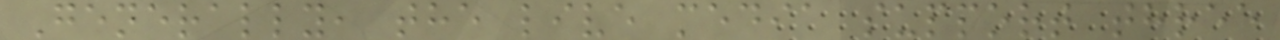Generally, the live media support three
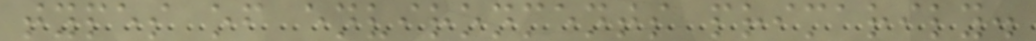types of environments primarily.
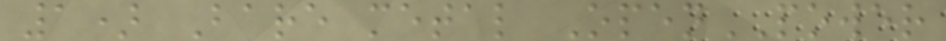1) Bare metal OpenPOWER
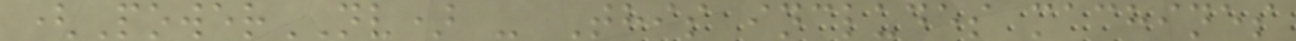(PowerNV) - This includes machines
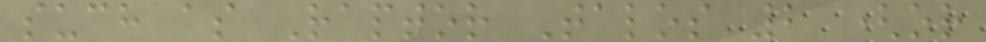such as Raptor Talos 2 (or
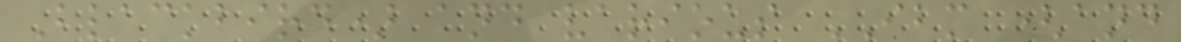Blackbird) and various IBM (and
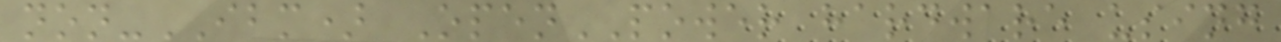non-IBM) OpenPOWER hardware using
